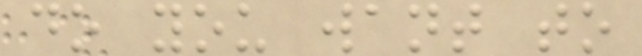do you want to
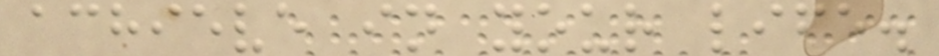achieve in your life.
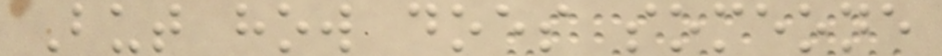But how does someone
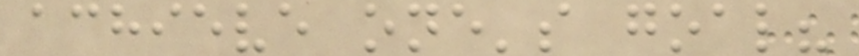achieve one's goal?
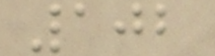102
